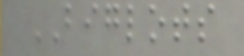BIGLOTS
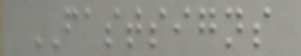FASTSIGNS
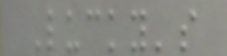Lucky's
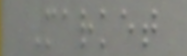Market
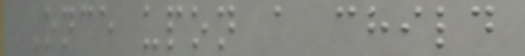Once upon a child
